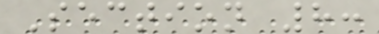Section 8:
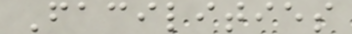Facilities
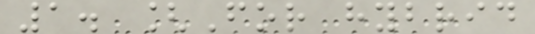1. [For hybrid
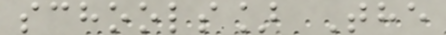schools] The
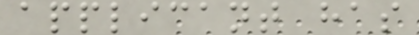applicant has
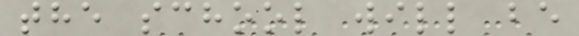the school will be
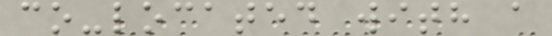co-located with a
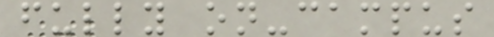fully on-campus
